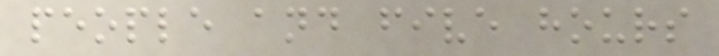people and five hours
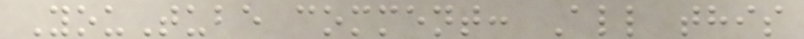YouTube comment: All this
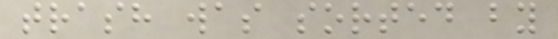trash was sorted by
